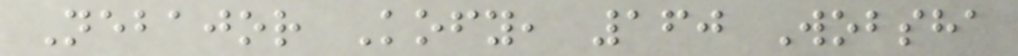Nebajor Kofy, 160 Wobsha
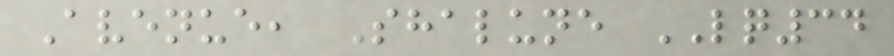Avenue, Shalune LQ34
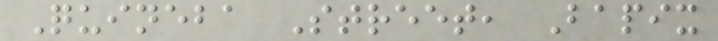Quineba Street, Bapix
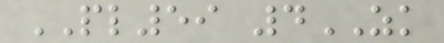PL59 4ZK
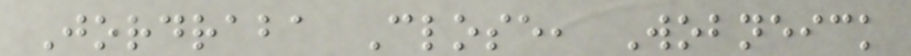Jordraba Close, Wobneick
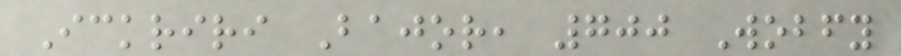Ickriri Bajor, 700 Wobfy
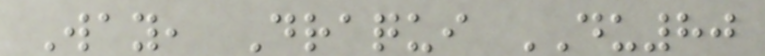Way, Draqui DU80
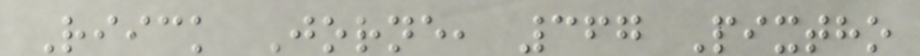Riick Jorne, 367 Pixtho
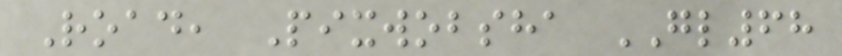Road, Pixwobsha GL68
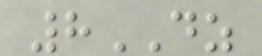8DZ
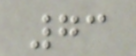73
